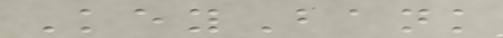KeyBank
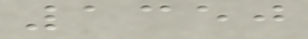1350
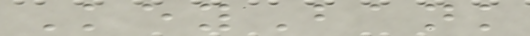KeyBank
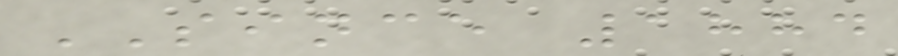SINCE 1884
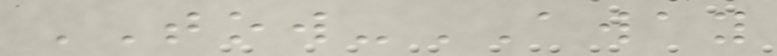TOW-AWAY
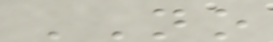NO
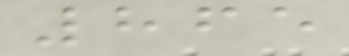865
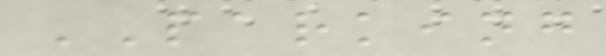PARKING
